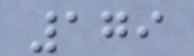179
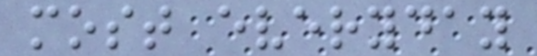most everyday
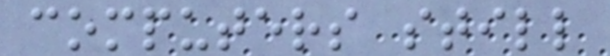computers still
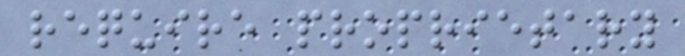require proprietary
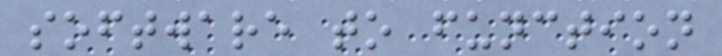software to function
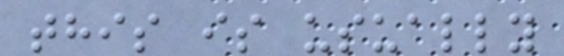this is usually
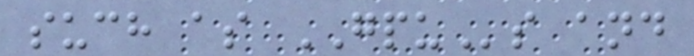such as GPUs and
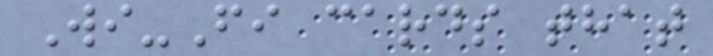Wi-Fi cards that
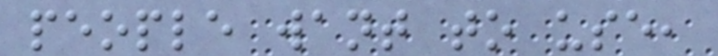people want to use,
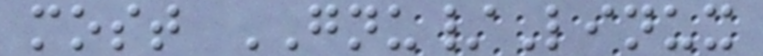most GNU/Linux
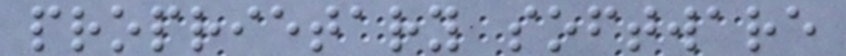proprietary software
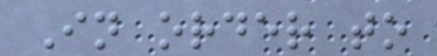In order to
